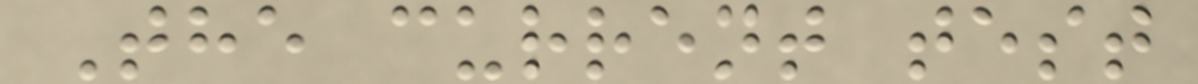The current test
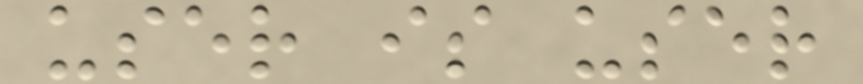user is user
